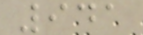941
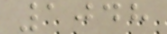1048
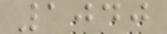1040
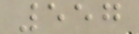557
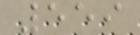559
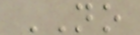NO
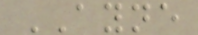AYNE
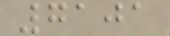7101
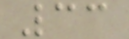33
